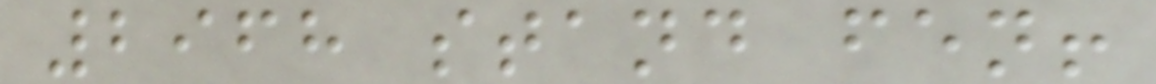2968 stand fen!
